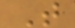T
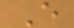E
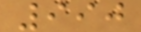990
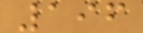196
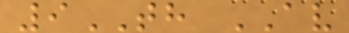9TH AV
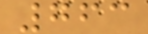763
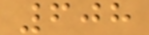608
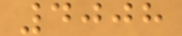4008
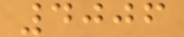4006
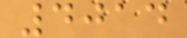4014
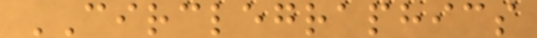CIRCLEGRAPHICS
